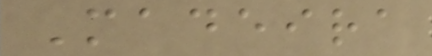Madeira
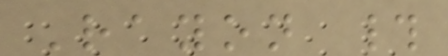Rayon #
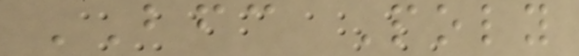BFC Poly
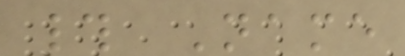# Name
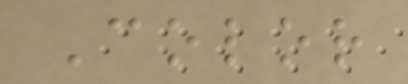Color
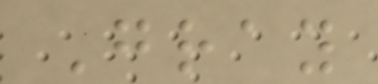Gray
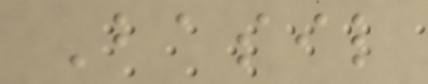Basil
